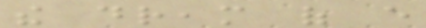the dream of every
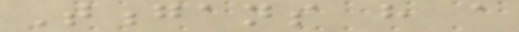Tongans have a
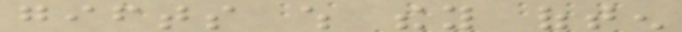gifts which they often
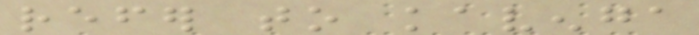refer to kavenga
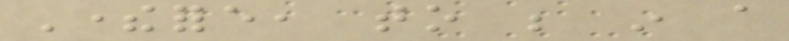Therefore, to be in a
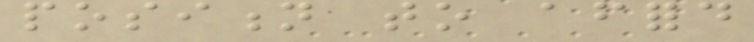position to afford
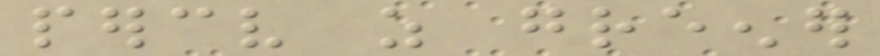perceive as greener
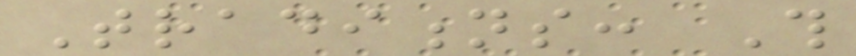Traditions: This
